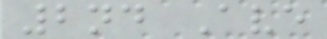2nd Ave
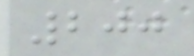200
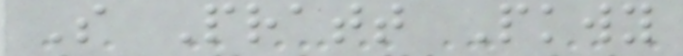S Pratt Pkwy
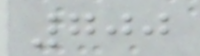700
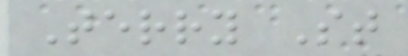Terry St
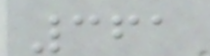361
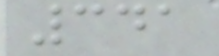341
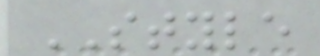STYLE
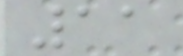11
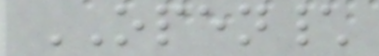OPEN\
